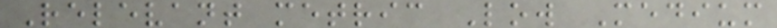Relevant metric Low Medium
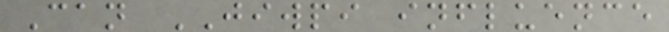Can JIWPI influence
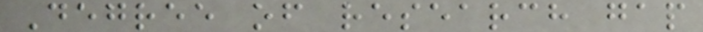Degree of research gap
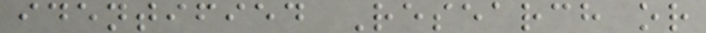identified Research or
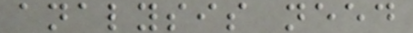analysis need
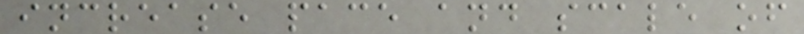increase pace and scale of
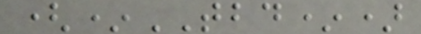(*TBD*)
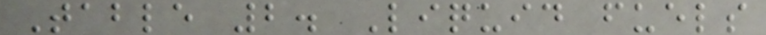Table 2. Liquid fuels
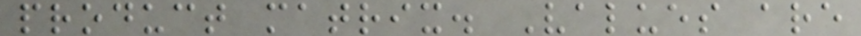product matrix. Values are
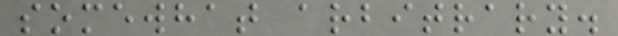somewhat arbitrary.
